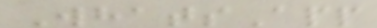WhatsApp
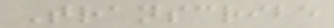Transcribe
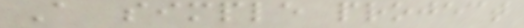A simple project
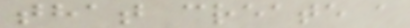that create a
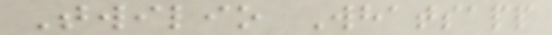Twilio Whatsapp
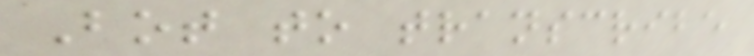Bot to transcribe
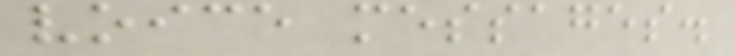voice messages.
